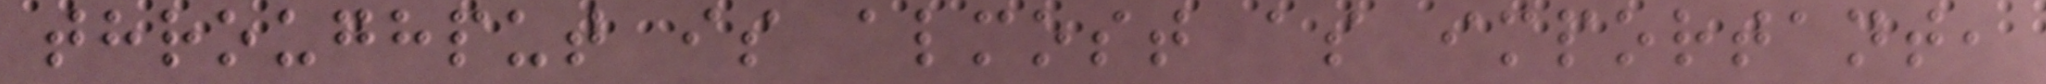throughput is almost as important,
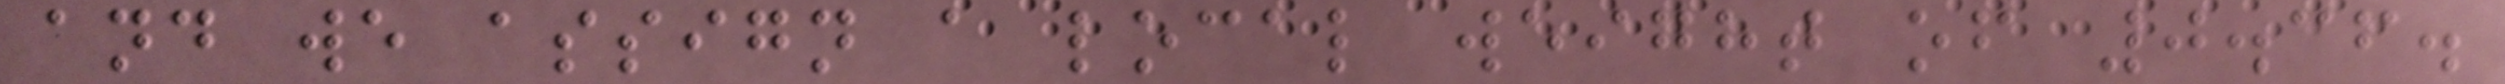and we assign a local weight of 0.36.
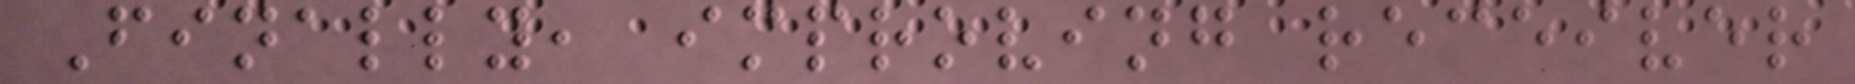Finally, improving receiver
